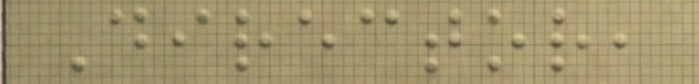Director,
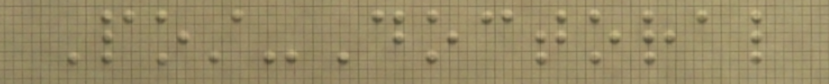Post-Doctoral
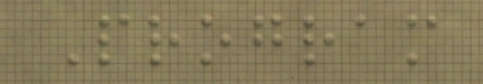Program
